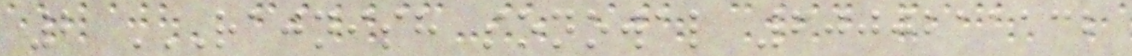2 RAJNISH SONOWAL 6000211132
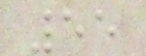55
